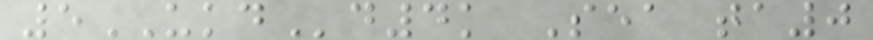5UKDd4k Sea ta0
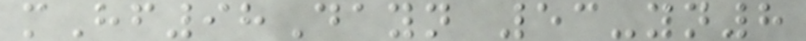mHf98Dayn 53-yn8
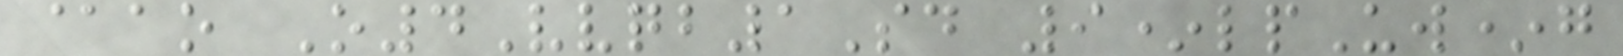@ao O4Vvqb1Sd 9*lpUw*g
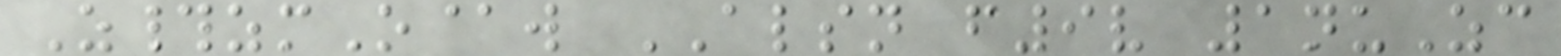Z#zmO@w ALSN f9v 1nuZc
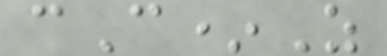cC*Z
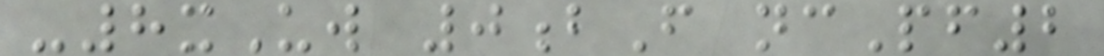-8xUw 0bF ncPf2
